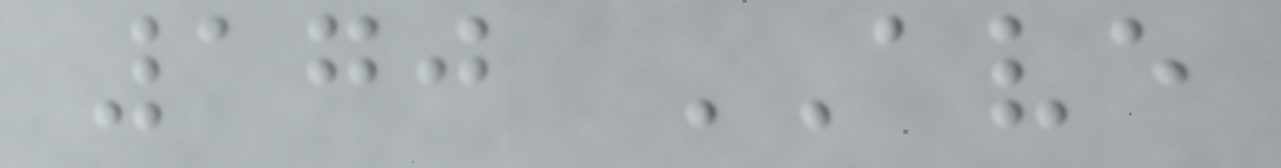170 AVE
